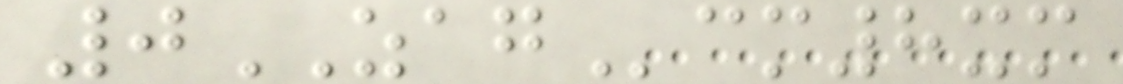0ZAGcm8xm
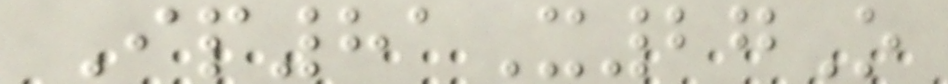Ip81X27O
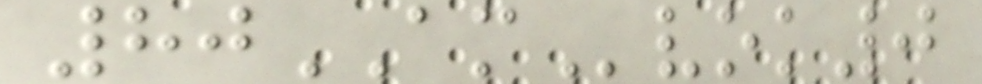80AMvok0
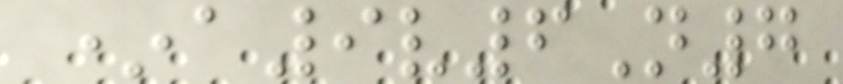*a9v6N7
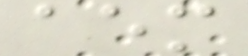aem
